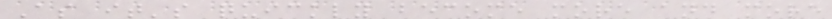As it's quickly become more and more
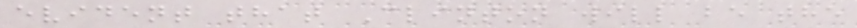evident that Clinton will be the
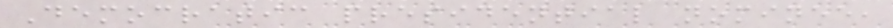Democratic presidential nominee,
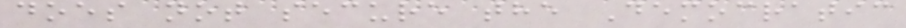does not secure the Democratic
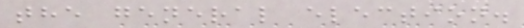the general election.
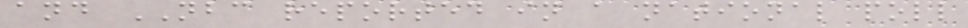and NBC reported in a national poll
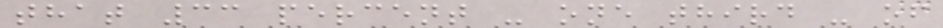that 33 percent - one third - of
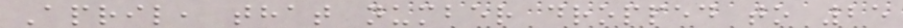April, that number dropped to 25
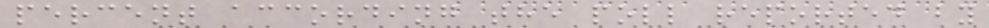percent according the poll reported by
